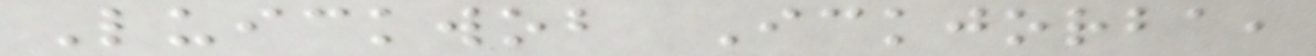Luickwob Ickjorba,
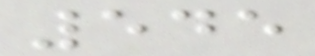545
